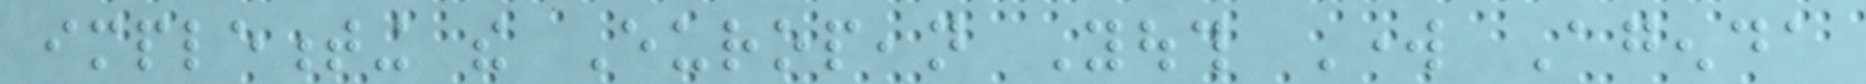implementing the European Youth Work Agenda
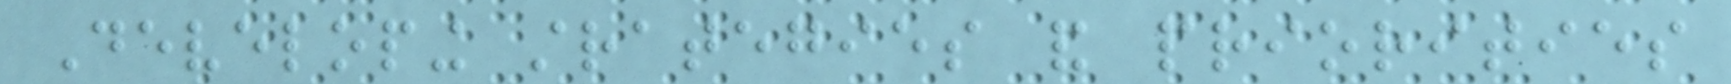Developing strategies and priorities
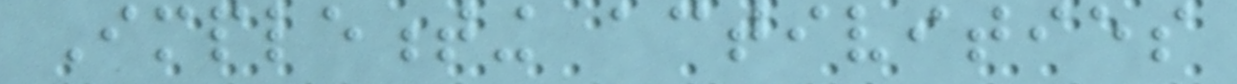Implementing activities
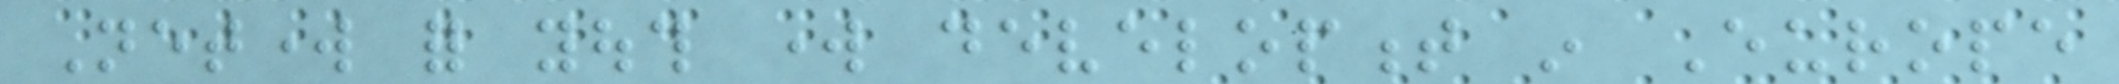Network for youth work development in Europe
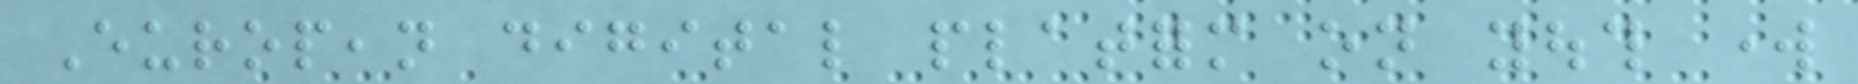European digital platform on youth work
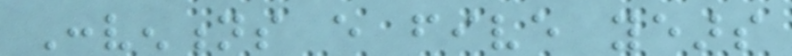Conventions every five years
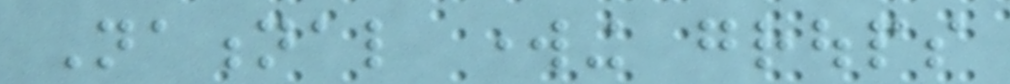National working groups
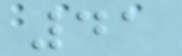41
